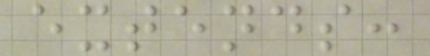extends:
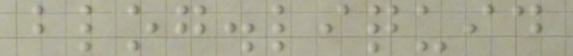blog.liquid
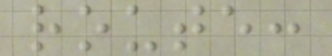route:
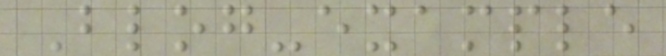Blog-example
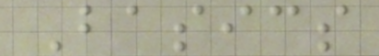Basics
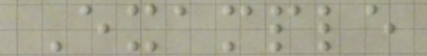Example
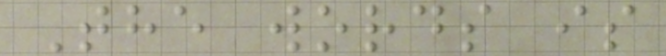The words is
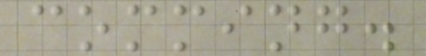comming.
